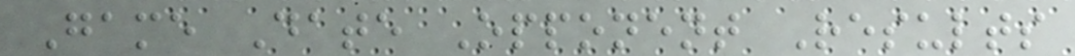Game Date Opponent Results
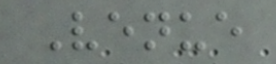Venue
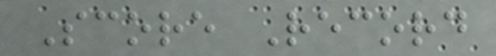Score Record
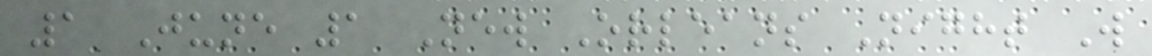1 June 1 New Orleans Night W
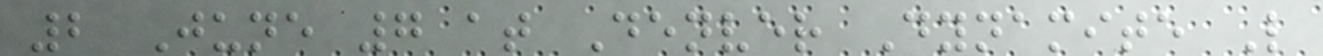2 June 7 at Denver Dynamite L
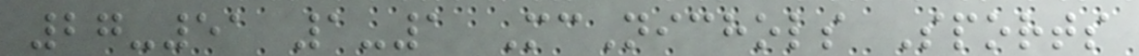27-51 1-1 McNichols Sports
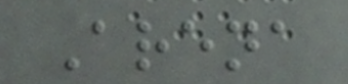Arena
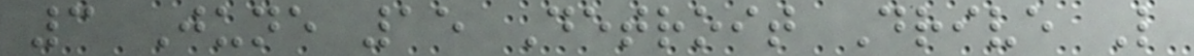3 June 15 Detroit Drive L
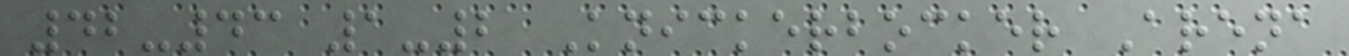42-43 1-2 Knickerbocker Arena
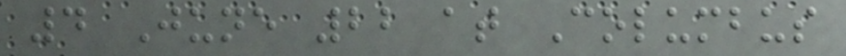4 June 22 at Columbus
